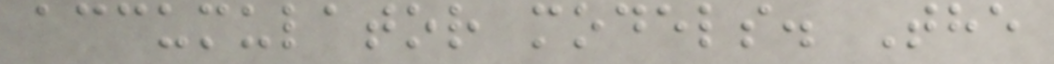accumulator models. The
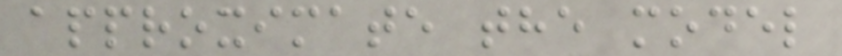approximate the model
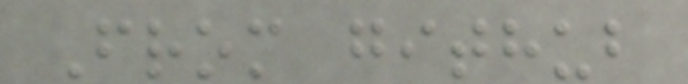From github
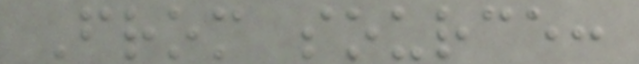From source:
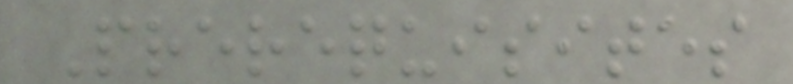Prerequisites
